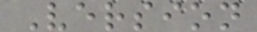Version
